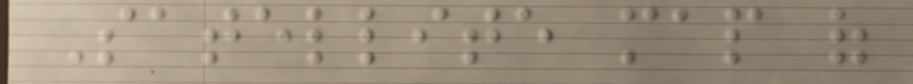Satellite map of
